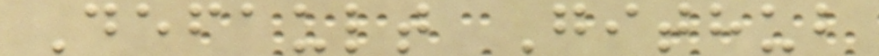Default Github
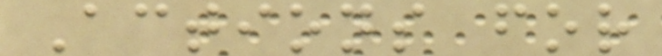Actions for
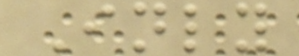Inly
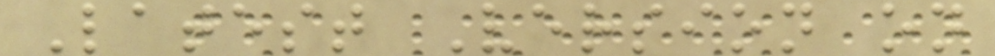Latest Version on
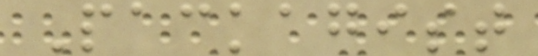Packagist
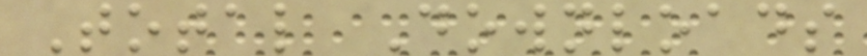Total Downloads
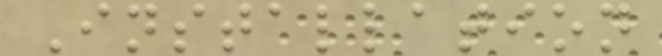Installation
